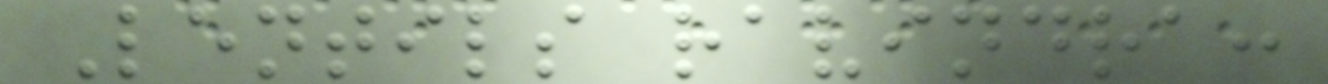Lentils ravindra:
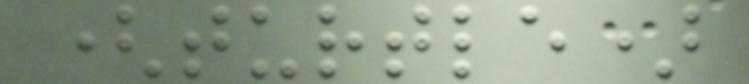(turtle)
